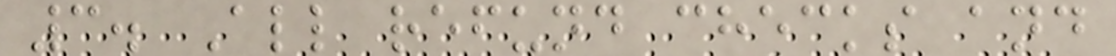3. All refund checks and
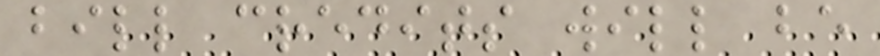bill credits will be
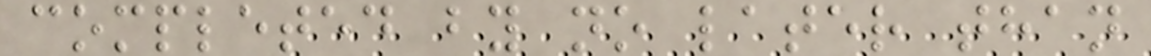completed by no later than
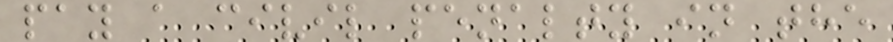pay a civil penalty in the
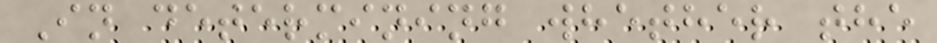In determining whether the
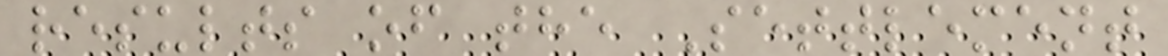results of the Settlement
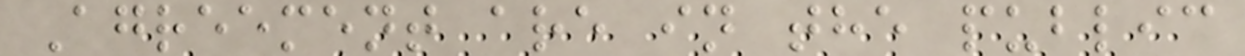Agreement are in the public
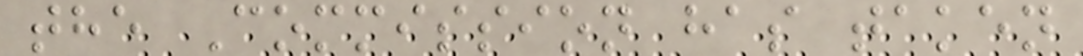the Commission has taken
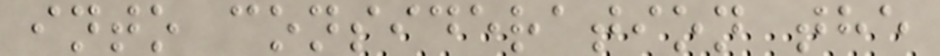into consideration the
